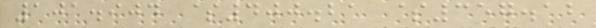101.904 $400.21 $357.12
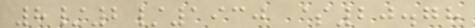8/2/1930 $20.78
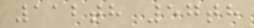112th 57th
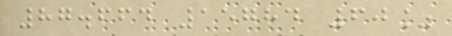87.664 15784 60%
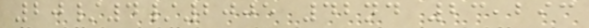20/4/2005 42nd 23,293
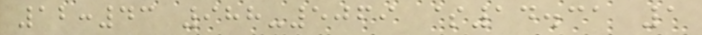12:43 988-5069 $14.31 1
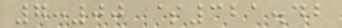7:00 $321.42
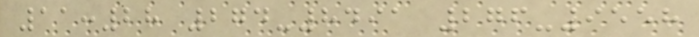11:28 274-8491 276-9558
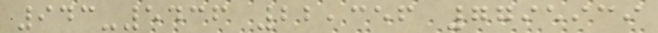943-5436 22,356 7795939
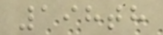198th
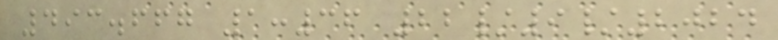493.667 1:36 22/9/2024
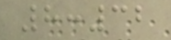8:32
